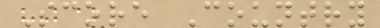Score Country
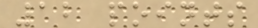12 points
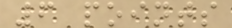6 points
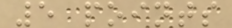5 points
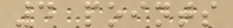4 points
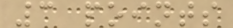3 points
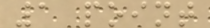1 point
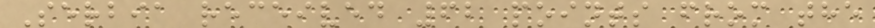Serbia received 62 points from the
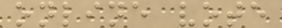online vote
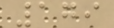179
